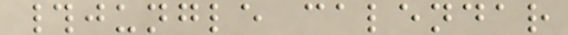#jungle calendar
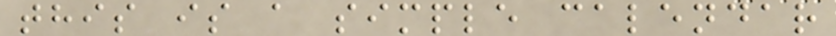this is a simple calendar
